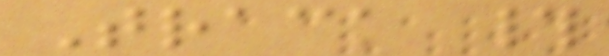Track #
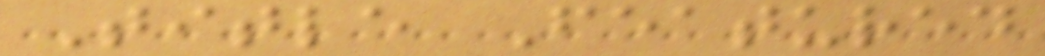Title Featured
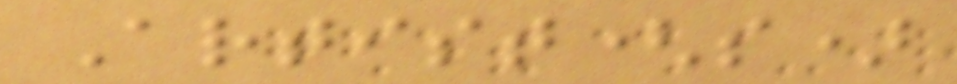Artist(s)
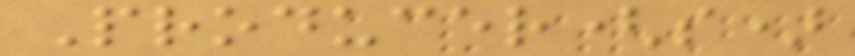Producer(s)
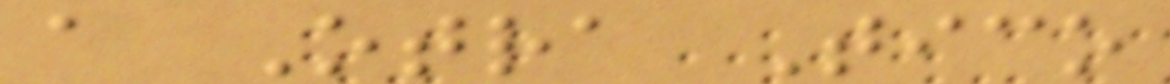a Otra Tico
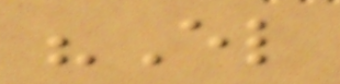"El
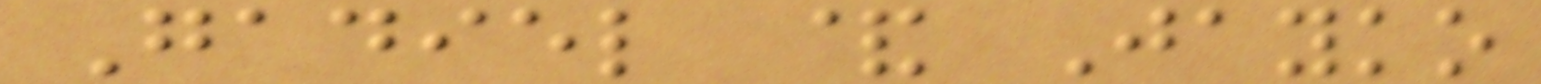Gadiel & Jayko
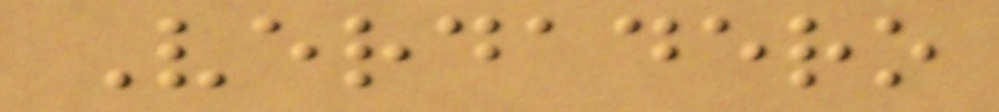Verdadero
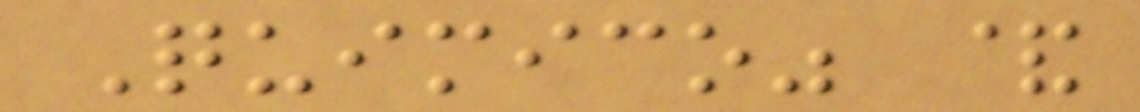Quimico" &
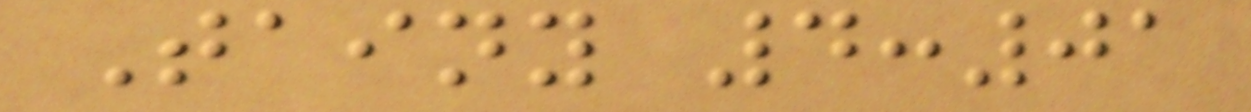Tainy 4:01
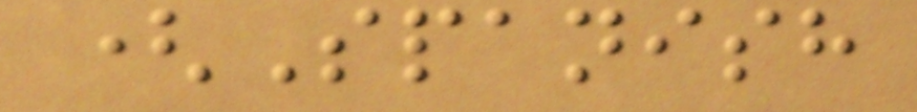(Spanish
